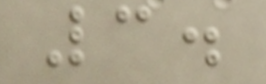3.
